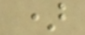)
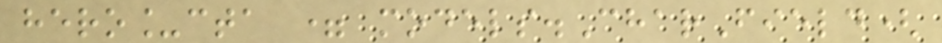hero_cta = models.CharField(
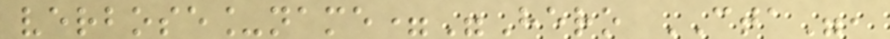verbose_name="Hero CTA",
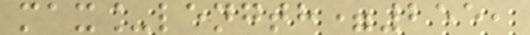max_length=255,
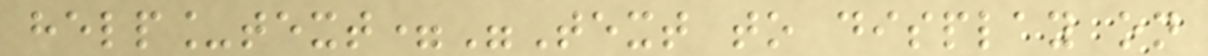help_text="Text to display on
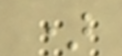)
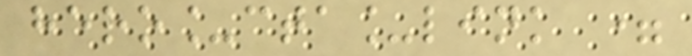hero_cta_link =
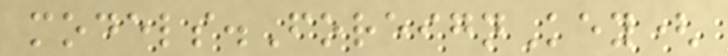models.ForeignKey(
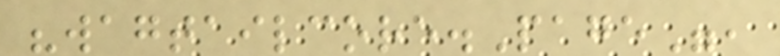"wagtailcore.Page",
